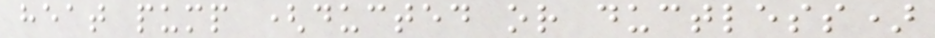heat pump (ducted or ductless)
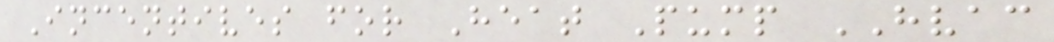Incentives for Heat Pump HVAC
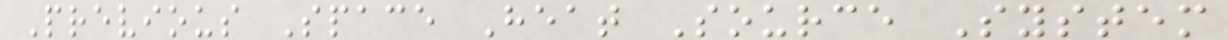Previous Space Heat Source System
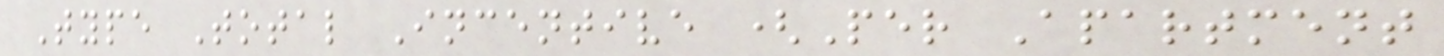Type Total Incentive (Per Apartment
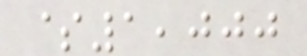$1,000
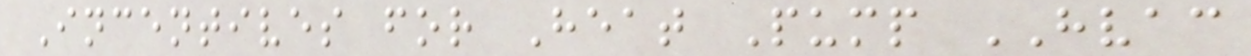Incentives for Heat Pump HVAC
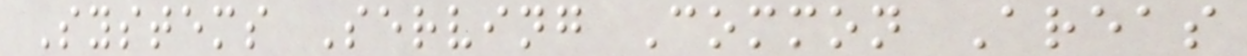Systems Serving Common Areas
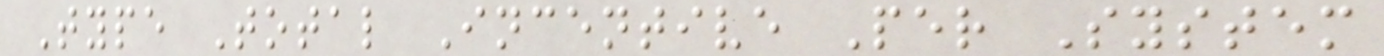Type Total Incentive Per System
